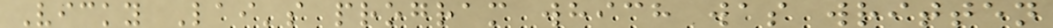Vicky Lai's program which was written
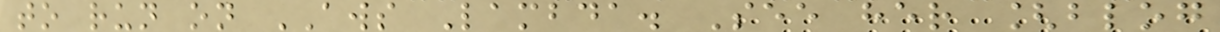to run on AWS Lambda. See her [blog
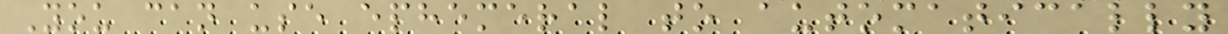You can use ephemeral to automatically
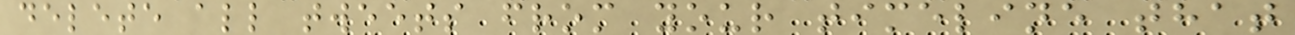delete all tweets from your timeline that
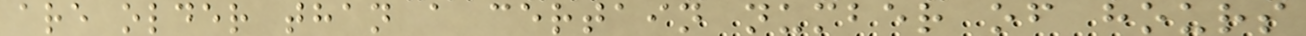are older than a certain number of hours
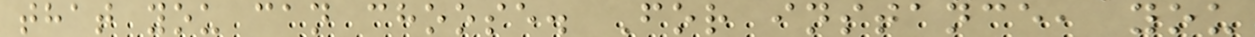that you can choose. For instance, you
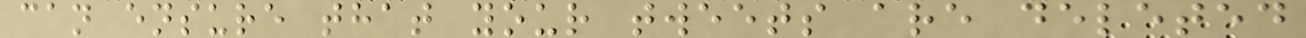can ensure that your tweets are deleted
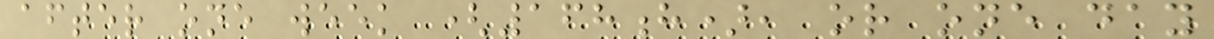after one week (168h), or one day
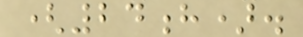(24h).
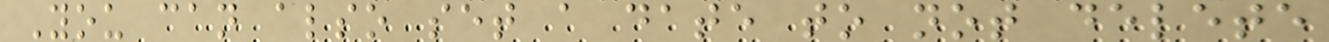You can also set a date to not delete
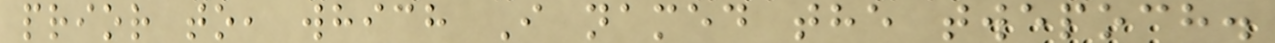prior to, which I named the twepoch.
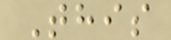This
